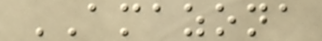AMAZONA
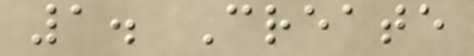1. Create
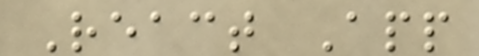React App
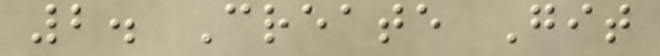2. Create Git
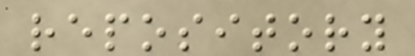repository
